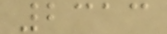2313
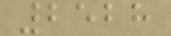2528
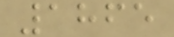1865
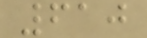610
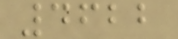4622
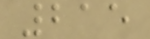215
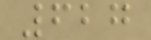627
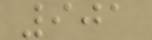901
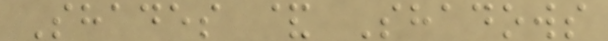Shades & Shadows
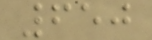650
